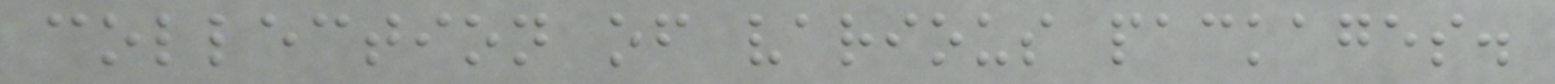collection of various packages.
